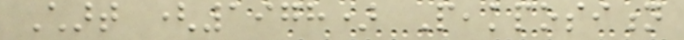Chart (1978) Peakposition
